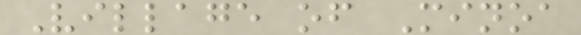Village of Minoa
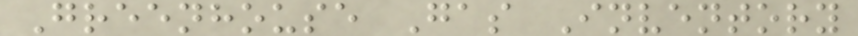Greenhouse Gas Inventory
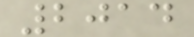2014
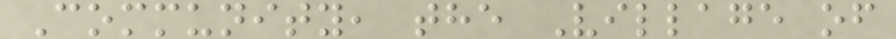Community, the Village of
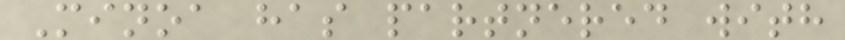Minoa has partnered with
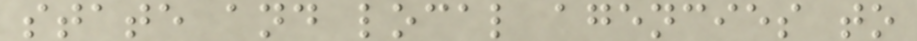state and local agencies to
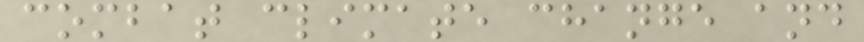combat climate change and
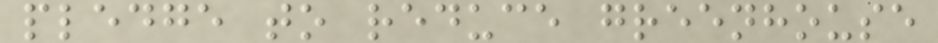pledge to reduce greenhouse
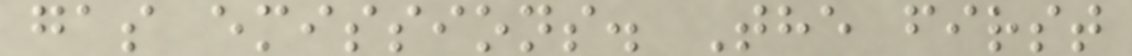gas emissions. The first
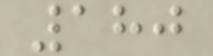180
